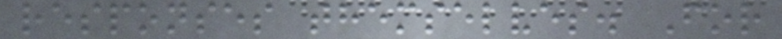responses themselves. For
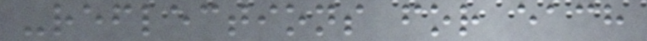-reflections for each
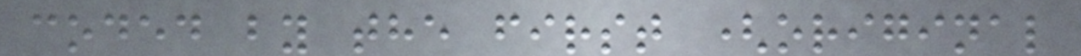coded by the first (original
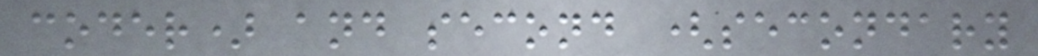coder) and second (secondary
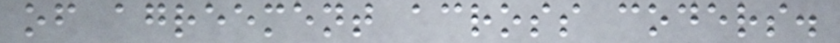of agreement across coders.
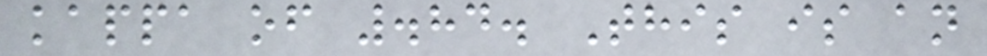kappa of .84. This is an
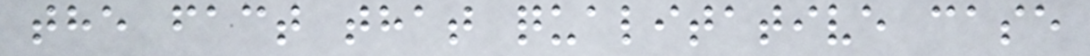the fact that qualitative case
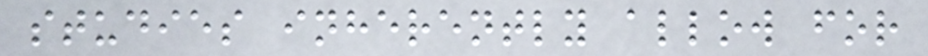studies inherently allow for
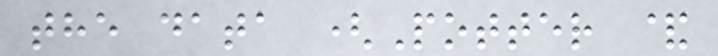the data (Potter &
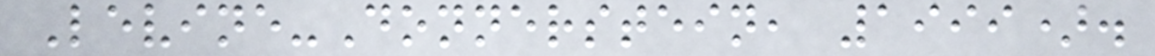Levine-Donnerstein, 1999).
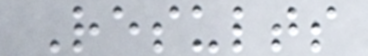Results
